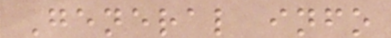General info
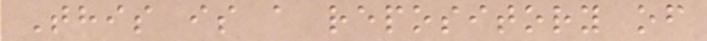This is a repository of
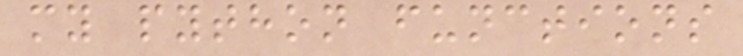my python functions
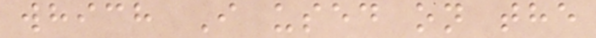which I used on the
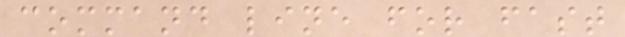command line for fast
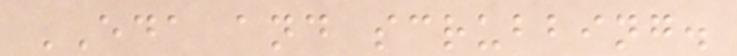EDA and scrubbing.
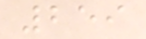259
